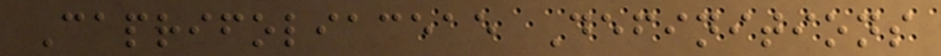Caprifoliaceae Definitions
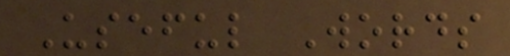Useful Words
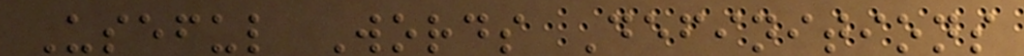Useful Words Definitions
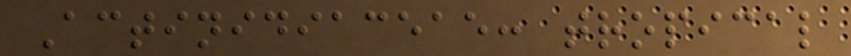Actinidiaceae: tropical
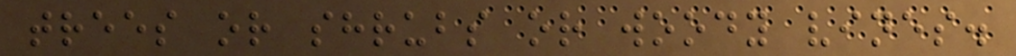trees or shrubs or woody vines.
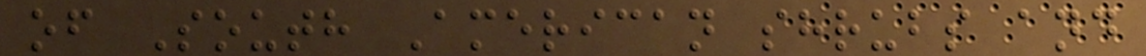of South American shrubs and
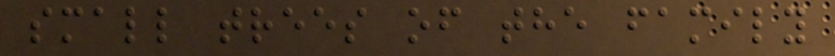small trees of the family
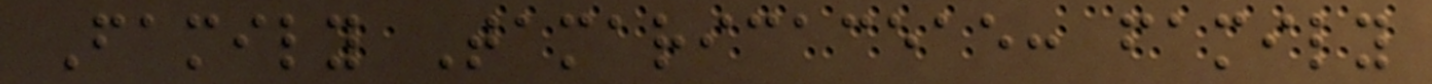Family Tamaricaceae: family
